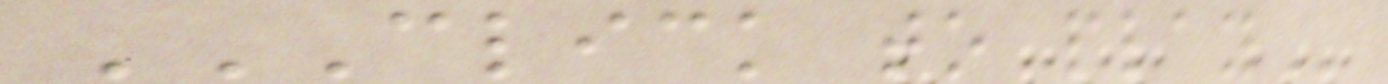CLICK TO PLAY
